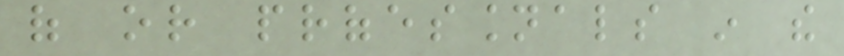of or professionals in the
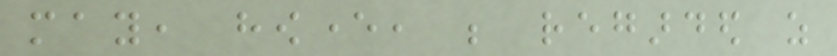may, however, be regarded as
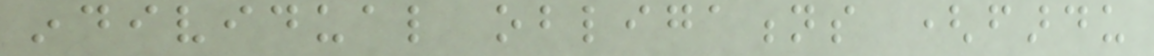individual obligations (fardu
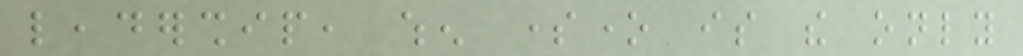leadership, when someone is the only
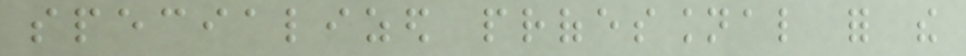specialized professional for the
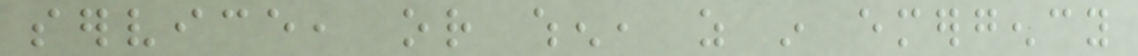service, or when, as in emergency
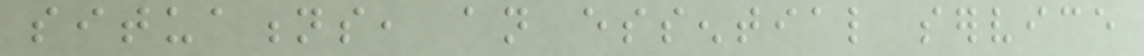situations, an essential service
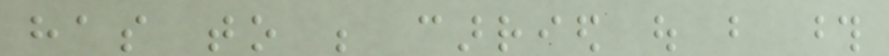has to be carried out but those
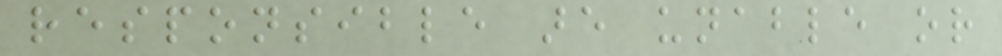responsible are unable or
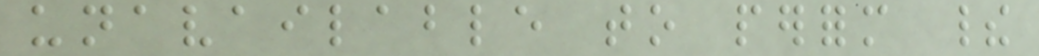unavailable to perform their
